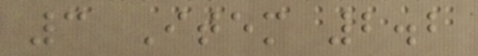3 Item 2.2
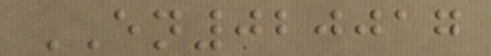EN020017
